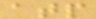atp
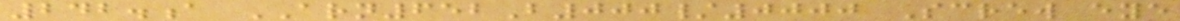242.a ARN652B000/0000 Screw eye
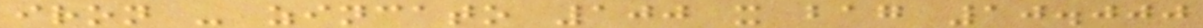iron - zincato 100 x bag 10.000
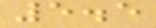5.5
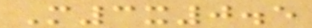M3x0.5
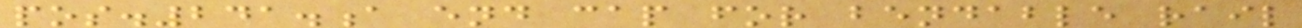pos.241.a end cap for bendable rail
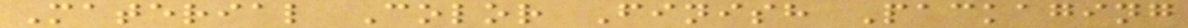Material Color Finish Packaging
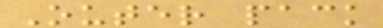Outer pack
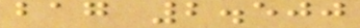bag 2.500
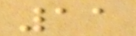11
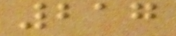217
